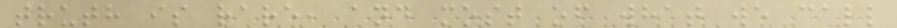truth is rare, and most of what we call
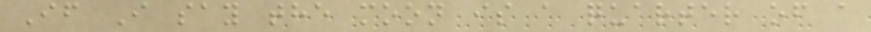If I say the moon is a quarter of a
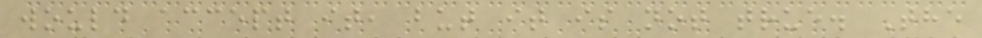would accept it, but it is not true. The
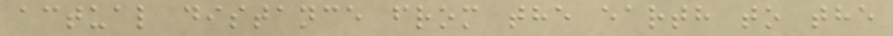actual distance from the earth to the
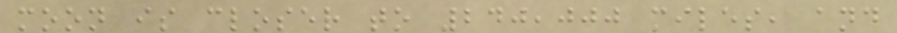moon is closer to 240,000 miles, and
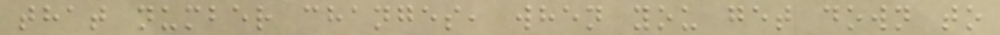that number changes, when you get down to
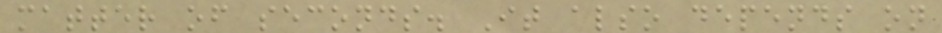matter of seconds. It also depends on
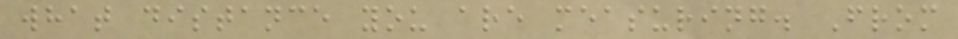what distance you are measuring. From
